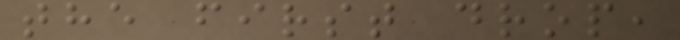the first drop,
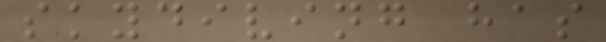skydiving has
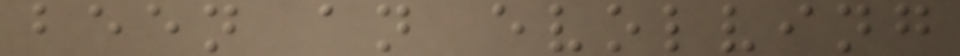been an evolving
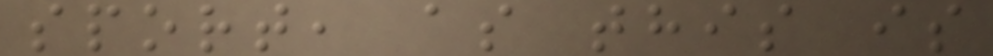sport, as this is
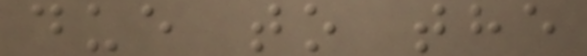due to the
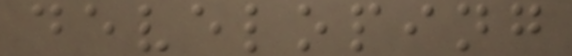developing
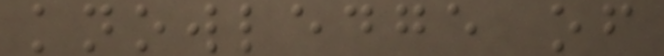knowledge of
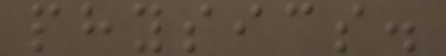physics.
